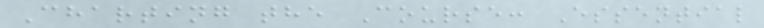Charting the Course: Essential
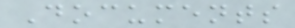Documents
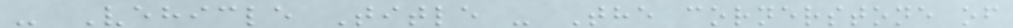- Vehicle Title - The cornerstone of
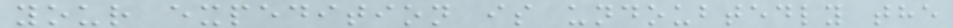your expedition is undoubtedly the
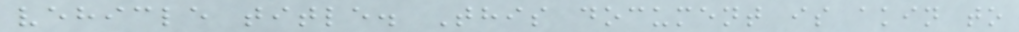vehicle title. This document is akin to
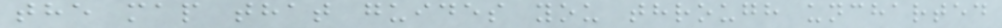the map that guides you through uncharted
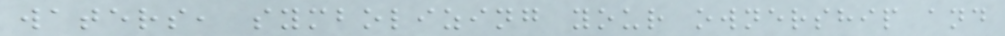waters, symbolizing your ownership and
